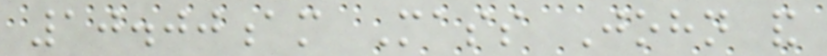10.00am Mass John and
